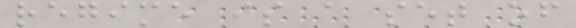regime is a set of
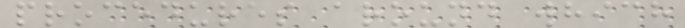procedures around which
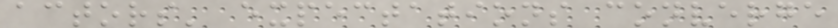actors' expectations converge
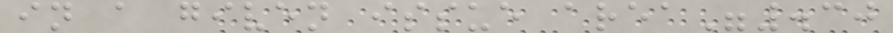in a given issue area".30
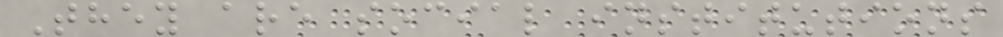They are social institutions
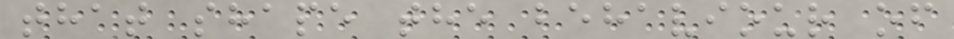that shape the behaviour of
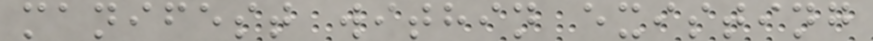manifest within existing
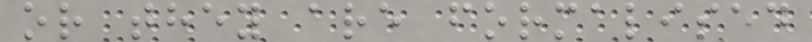or they are formalised
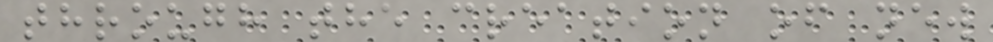through the creation of new
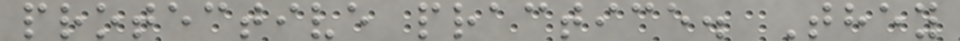protective practice. They
